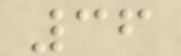36
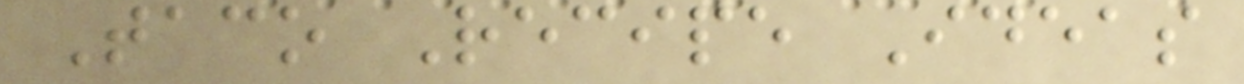Taco Recipe Ideas
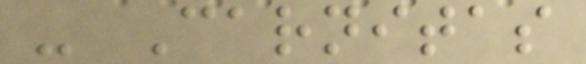- Carnitas
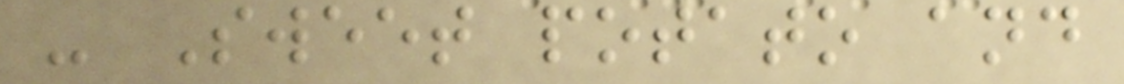- Sweet potato and
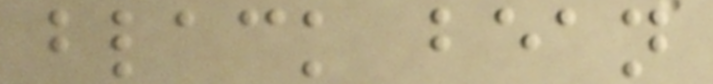black bean
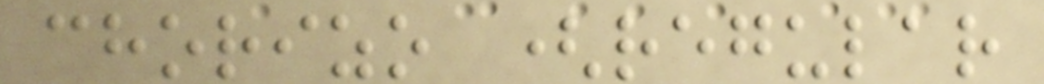chorizo (regular
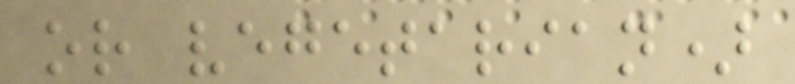or vegetarian)
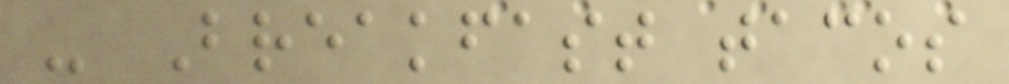- Breakfast tacos
